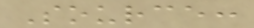Source:
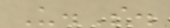U.S.
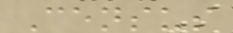Census
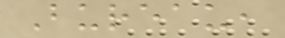Bureau,
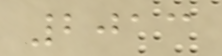2013
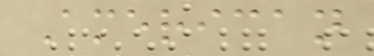American
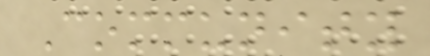Community
